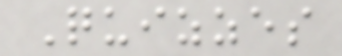Quizzes
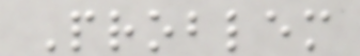Problem
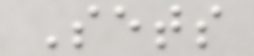Sets
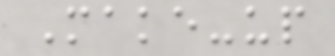Make-up
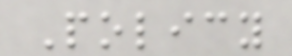Policy
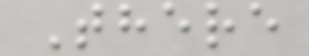There
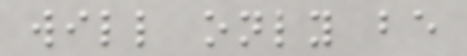will only be
